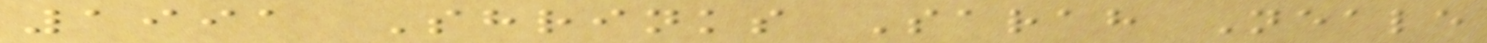1991 Shrinks Sarah Neale
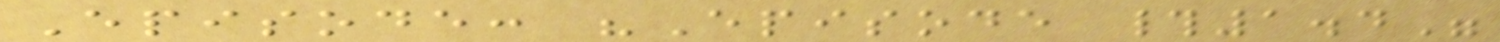Episode: "Episode #1.4"
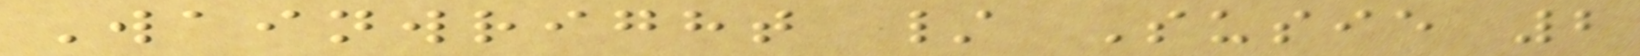Wainwright / Susie 2
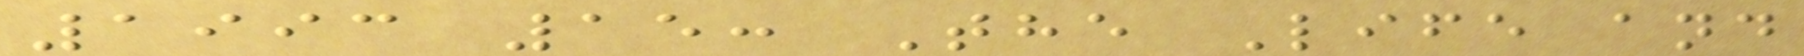1993 15: The Life and
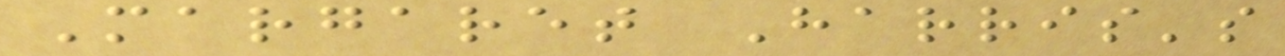Margaret Harris's
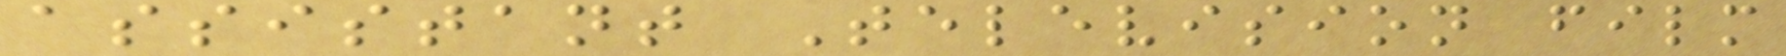assistant Television film
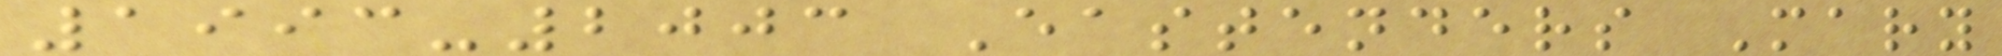1993-2003 Eastenders Mary
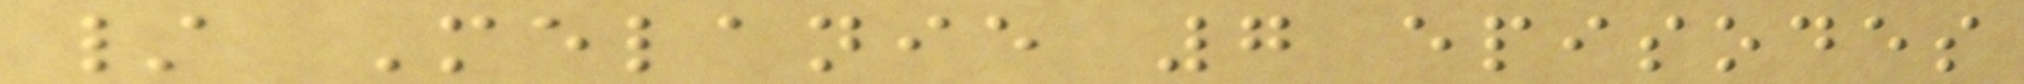/ Melanie 7 episodes
